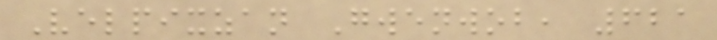Velpixzan Gwenwob, 621
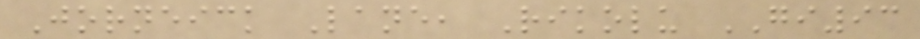Jorneick Lane, Rikolu GI93
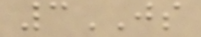3JS
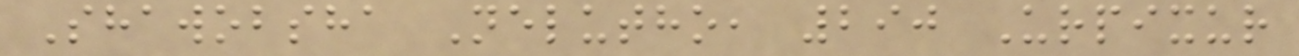Shawobsha Nelutho, 290 Urpixur
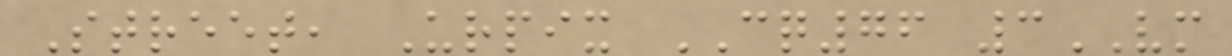Street, Urpix CQ76 3VM
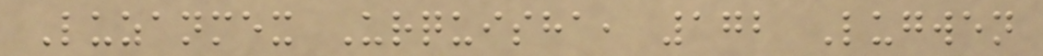Luzanmex Urquisha, 172 Lugwen
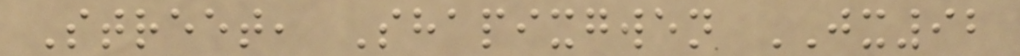Street, Shapixgwen JX92
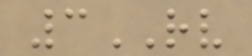3RV
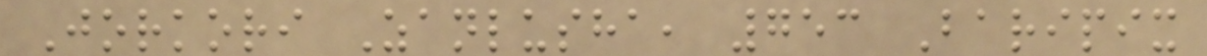Jorkori Zanlusha, 753 Baripix
